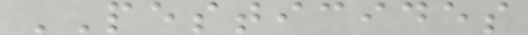PESTICIDES
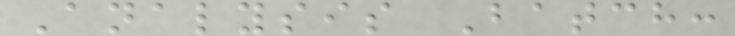Analysis Batch:
